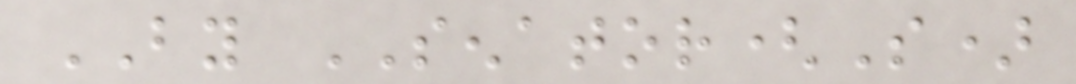BY SENATOR(S)
